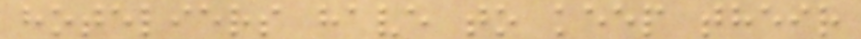hoteliers have to keep their
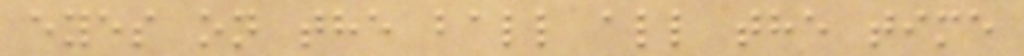eyes on the ball all the time
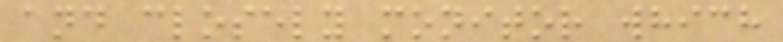and closely monitor which
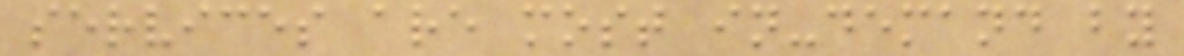services are most in-demand by
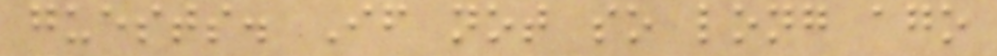guests. If not so long ago
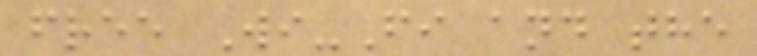free Wi-Fi and the
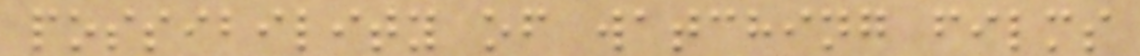possibility of watching films
